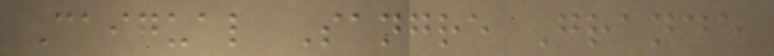Caigual Sangre Grande
